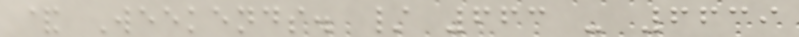& Weekends. / 663 - 6639
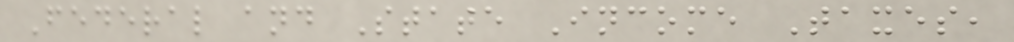Federal and State Income Taxes,
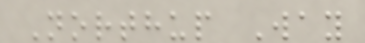Northup Way
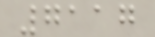7117
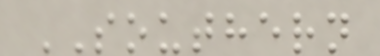SOUTHERN
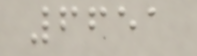6651
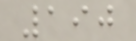190
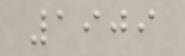1909
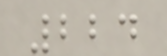224
